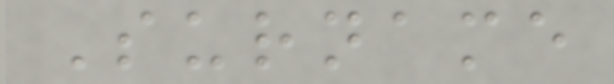Surname
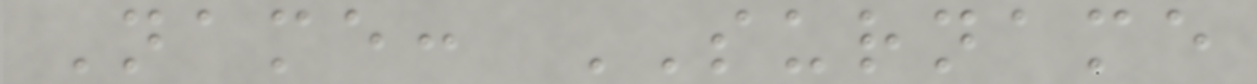Name: SURNAME
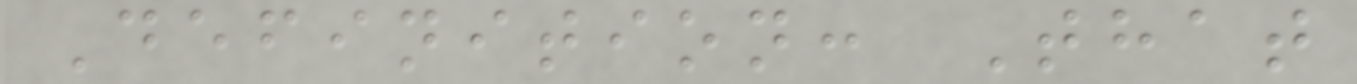Definition: That
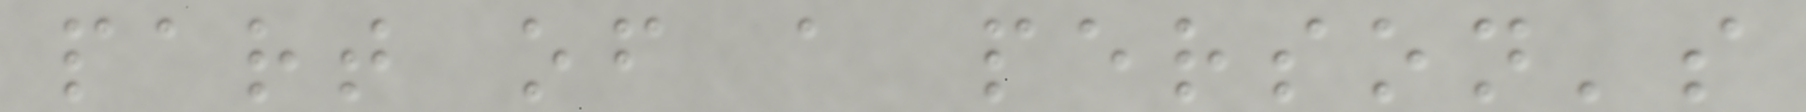part of a person's
